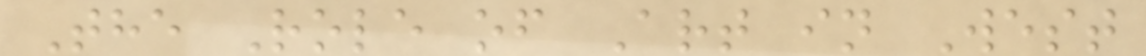The Role of Art in West
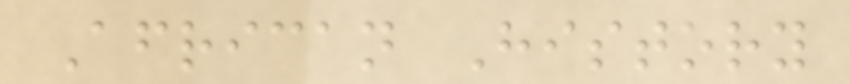African History
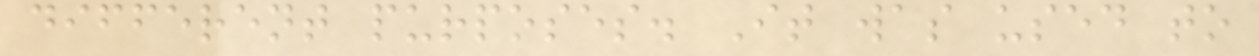different purposes. It was used to
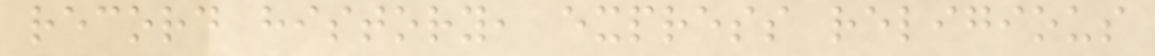record history, express religious
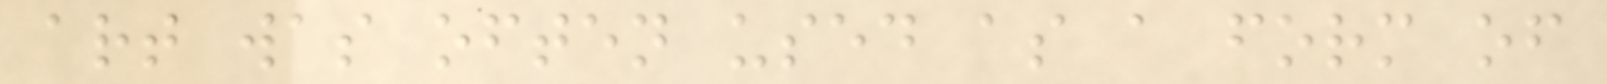art was often used as a form of
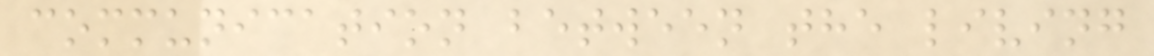communication between the living
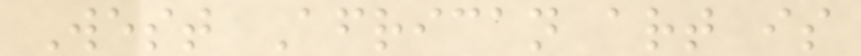West African art is
